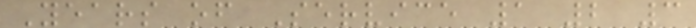Years of Service 1 2 3
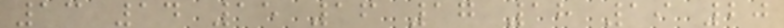13 14 15 16 17 18 19 20
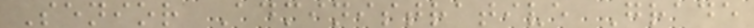Senior Administrative Grade
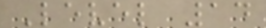Level 14
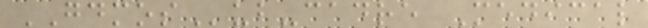GDMOSub-cadre Medical
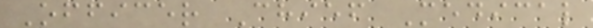Officer Chief Medical
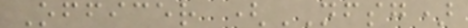Officer (NFSG)
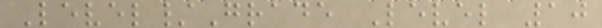Level/Grade Level 10
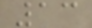13
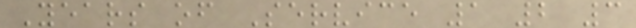Years of Service 1 2 3
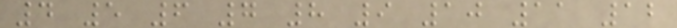4 5 6 7 8 9 10 11 12
